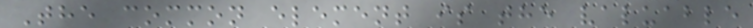The common element is the valuable
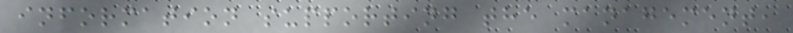information supporting the management,
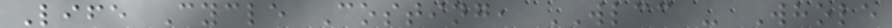Life Cycle Costing, WLCC - Whole
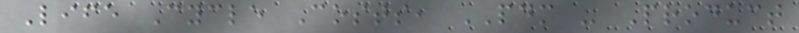Life Cycle Costs, PDM - Product
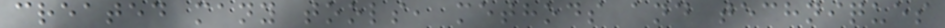created many tools, methods and techniques
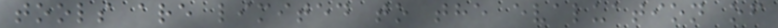tools are limited to the evaluation of
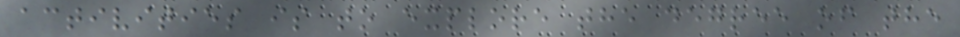activities is to explore the degree of the
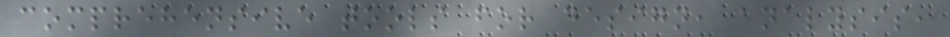comprehensive tools for design, analysis,
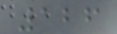126
